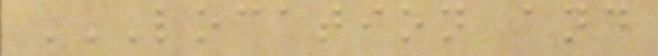LOCATION AND
